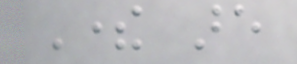There are
